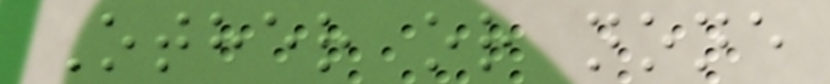Other or none
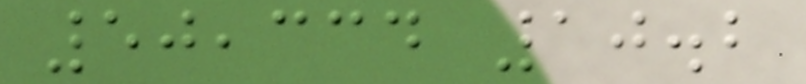50,334 10.2
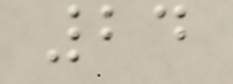24
